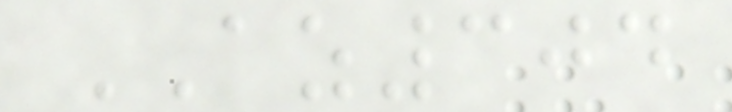AZ304
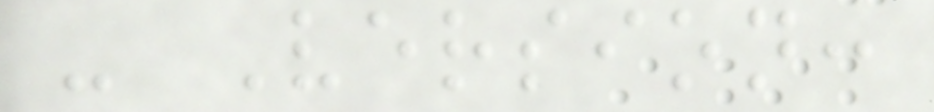- Version:
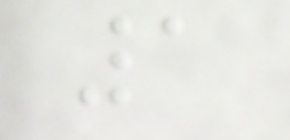1
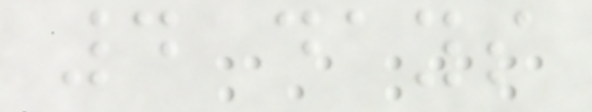4 days
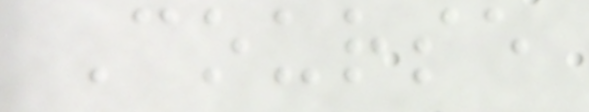Course
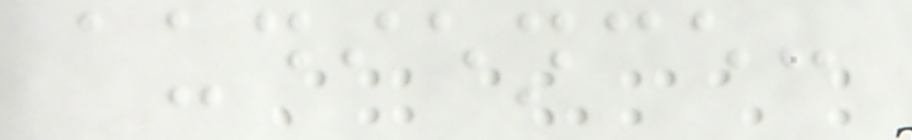audience:
